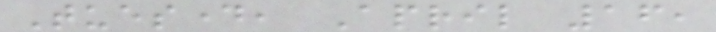Tuesday, April 16,
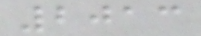2013
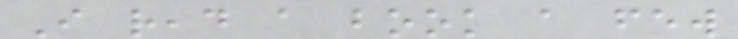I read a book a few
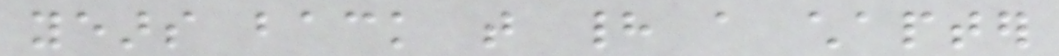years back that had a chapter
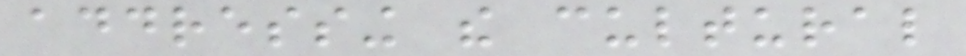addressing the cultural
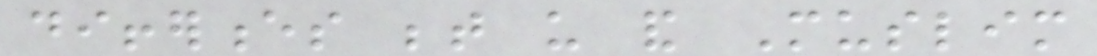differences between us and Muslim
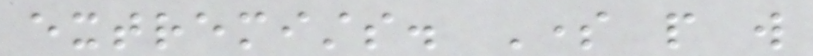extremists. Some people will
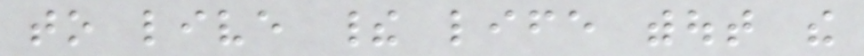to live their life without the
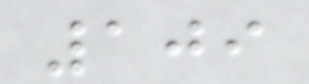109
